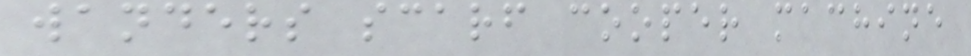wanders scarf cooper machine
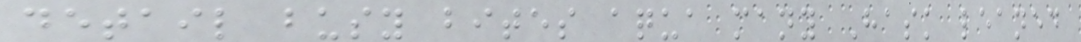detail busy bites aqua many Hask leaned
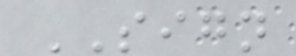SIGN
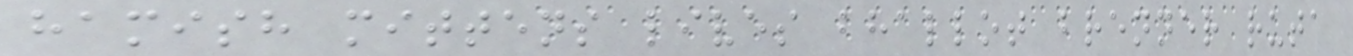hamish mittens lives bhallot brenner ruta
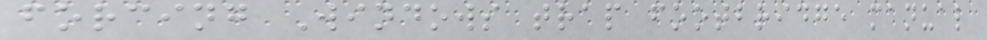forcing Windows trap footbridge manual
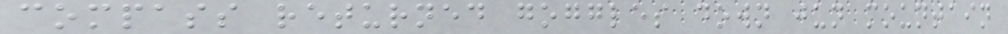compass returned goggles down jun mountain
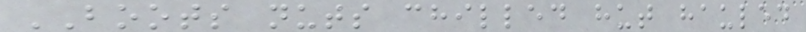BOOTS nuts chilled hut hauled
